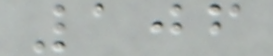106
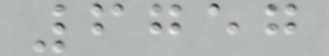6757
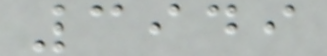3949
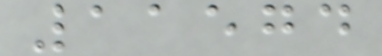11574
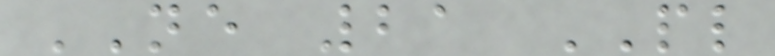NE 21 PL
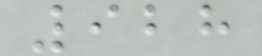928
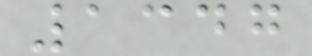1347
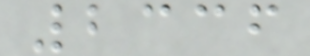2336
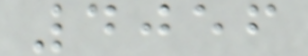4056
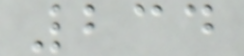234
